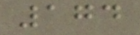174
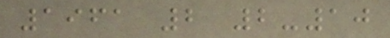1961 2 2-10
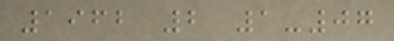1962 2 1-07
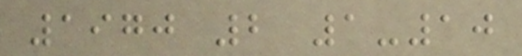1970 2 1-10
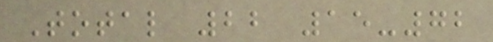Total 22 15-72
